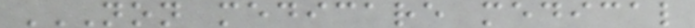NON MEDICARE MEDICAL
